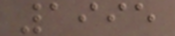1995
